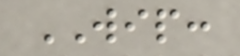WIP:
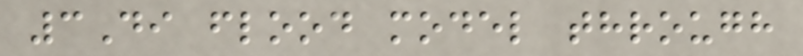3Di flood model through
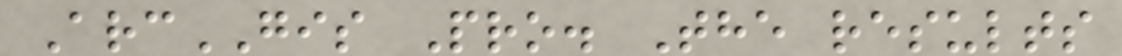ArcGIS Pro. The results
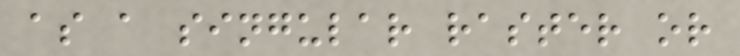as a singular raster or
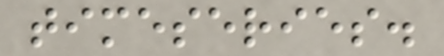timeseries.
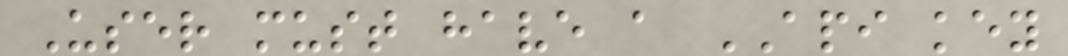User must have a API key
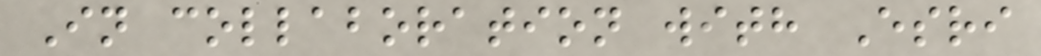In collaboration with Esri
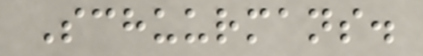Schuurmans.
